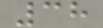38
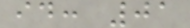id: 01
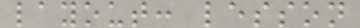layout: lesson
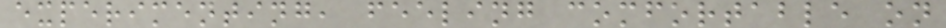experimenting, feeling comfortable on
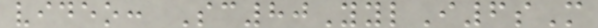video: Sc80YylI6sM
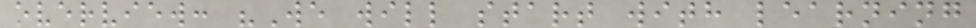overview: "We will start with learning
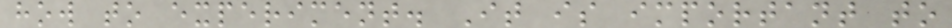how to experiment. It is important to
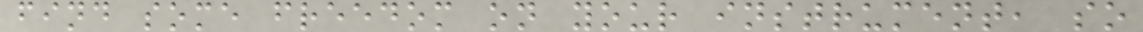find some freedom on your instrument, so
